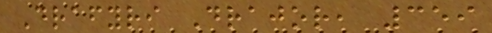Drafyri Drajor, 359
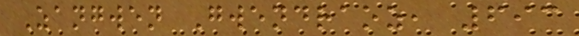Zangwen Gwendraoz, 693
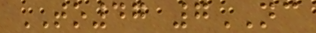TO47 7NC
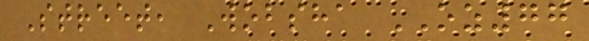Street, Wobsha OZ77
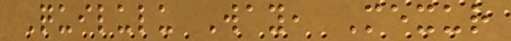Quilulu Way, Mexur
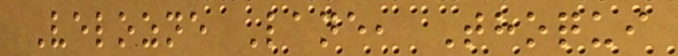Velozne Lane, Thoqui
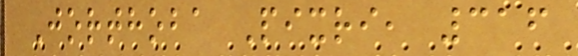Jorthoba Pixri, 316
